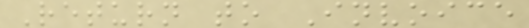Return to Invoice
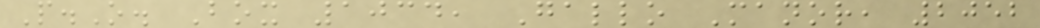P.O. Box 1034, Gallo Manor, 2052
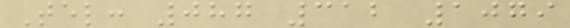Tel: 087 312 1079
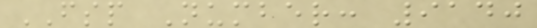FSP Number: 9140
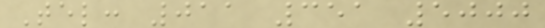Tel: 011 351 5000
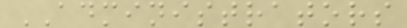ADMINISTRATORS
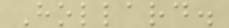Hollard.
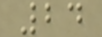24
